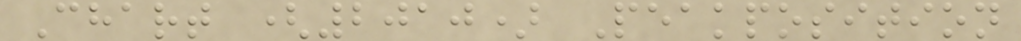Chart (2010) Peakposition
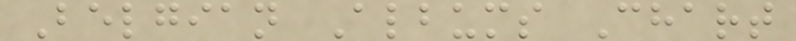Belgian Albums Chart
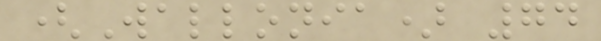(Wallonia) 74
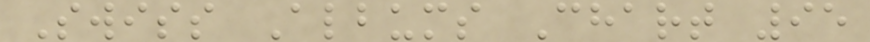Swiss Albums Chart 95
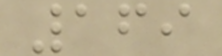169
